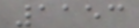1153
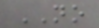NO
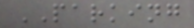PARKING
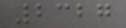2327
